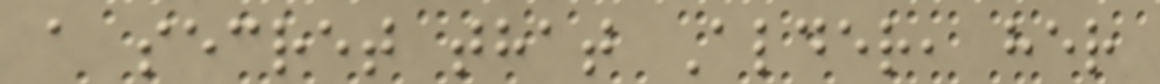a secret that Alder, her
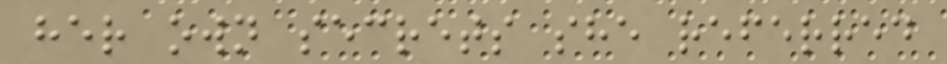her own secrets she referred
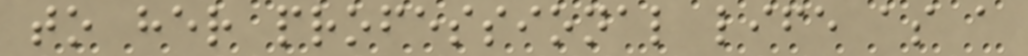to her professional life as a
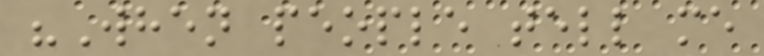"When people tell me
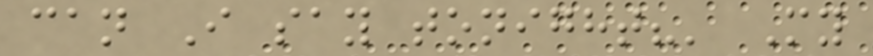can I say tonight?' My
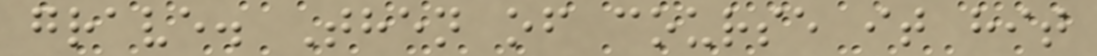grave. Then of course it hit
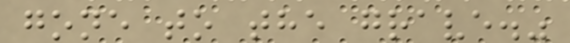gone to the grave."
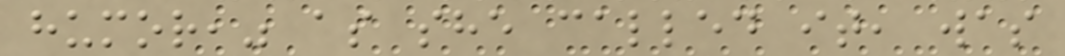humor," as she called it, was
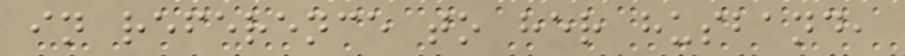in reference to her husband,
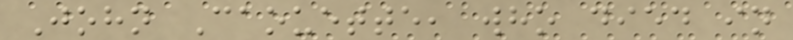John Caouette, who died in
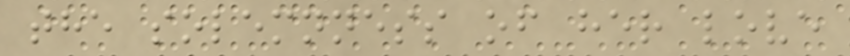the solemnness of her love
